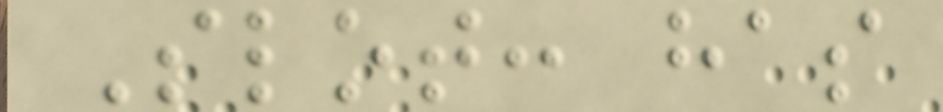Slot: has
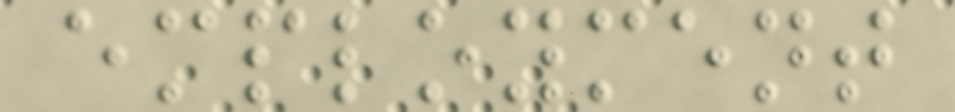employment
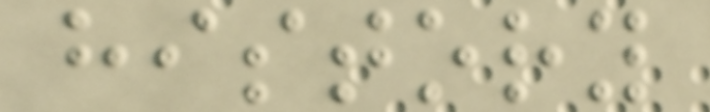history
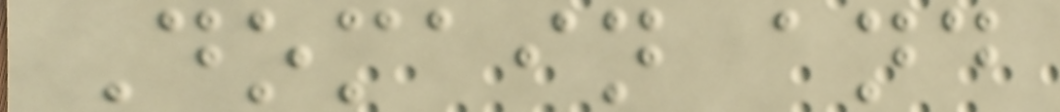Domain and
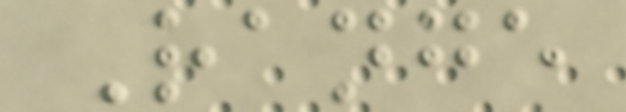Range
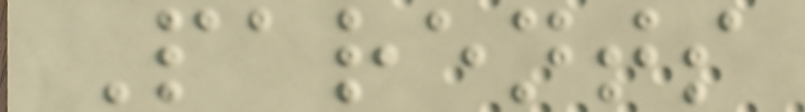Parents
